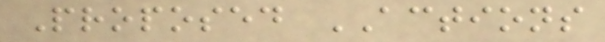Proposed ACTIONS
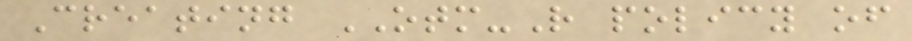Creating OTM-R policy of
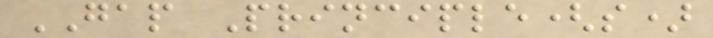GAP Principle(s)
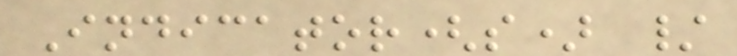Indicator(s) /
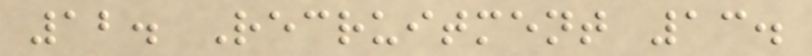12. Recruitment 13.
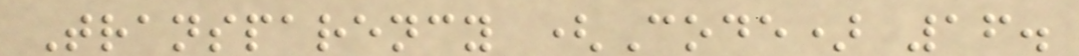Transparency (Code) 16.
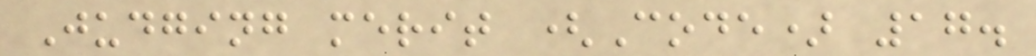Judging merit (Code) 17.
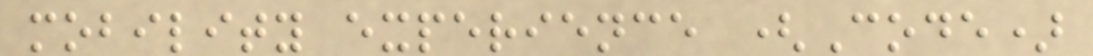mobility experience (Code)
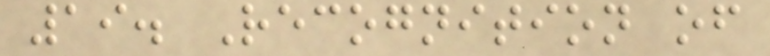19. Recognition of
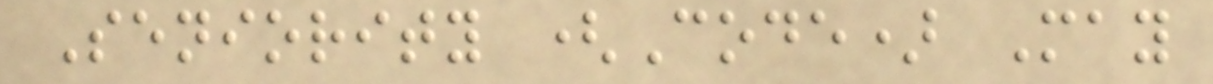Seniority (Code) May
